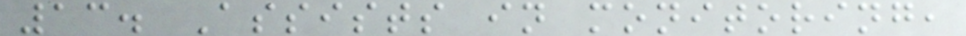13. Assists in monitoring,
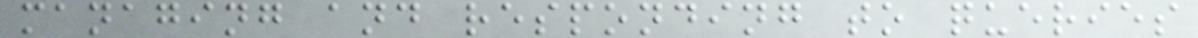managing and responding to queries
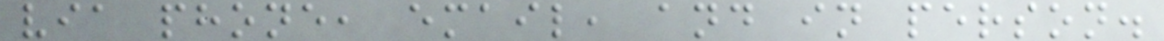via phone, email, and in person.
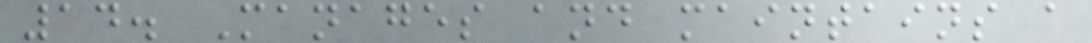14. Manages and maintains a
